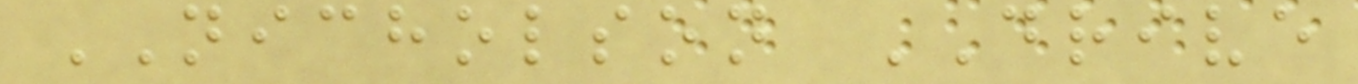NICHOLSON DRIVE
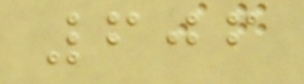606
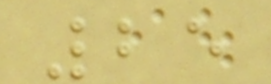25
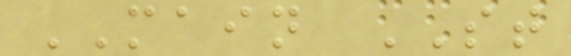MAIN ST
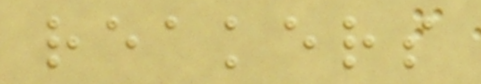reakers
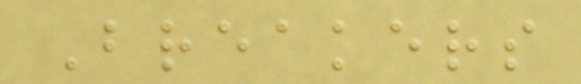Breakers
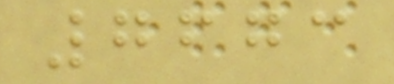7673
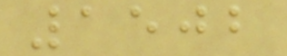1502
